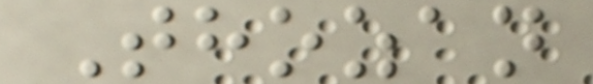Thozan
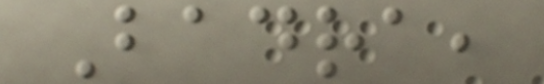Badra,
